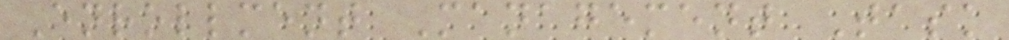Enrollment Management Task
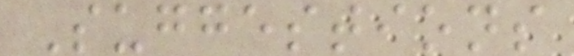Suggestions
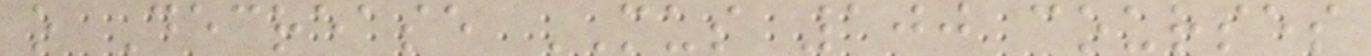o Decrease MUS 100 courses
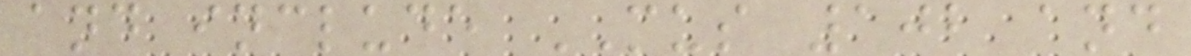and include MUS 102 and
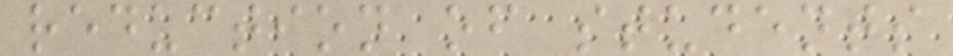reduction of students
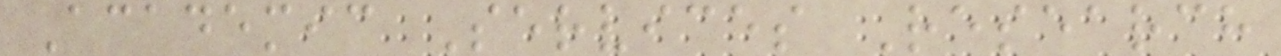Academic Services Research
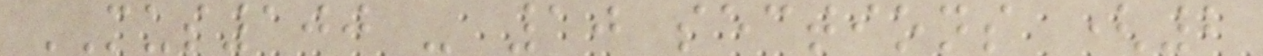MUS100 - 10 sections (2
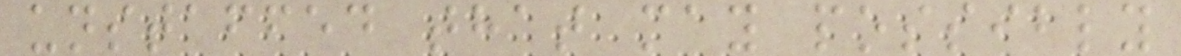unstaffed that may possibly
